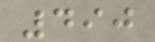490
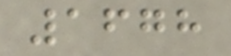1678
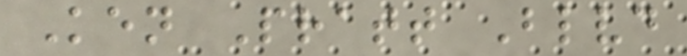Ken Pratt Blvd
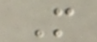M
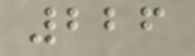226
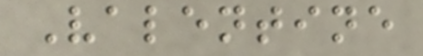Valentine
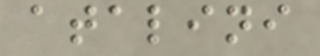atalini
